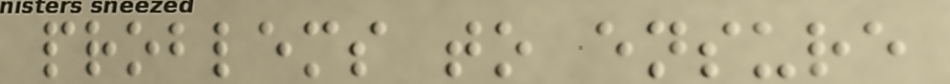problems to ensure
